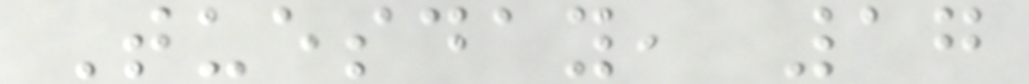Tuesday, 17
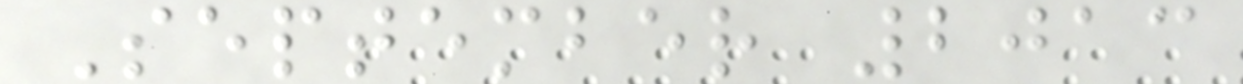September 2013
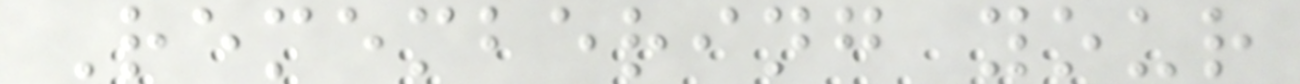Remembering your
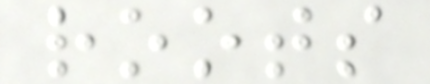roots
